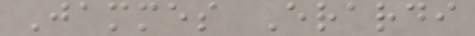Jammes Erardi
